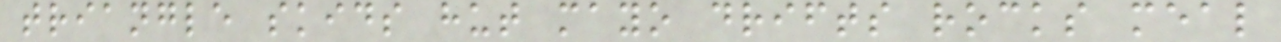triangle skids hut mayo drifts rocks meal
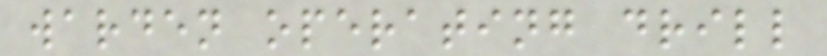warden operating drill
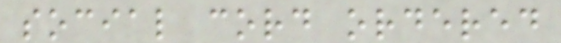social cord ordered
